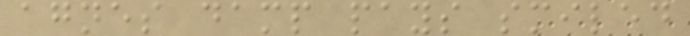agnes damp pays smiled
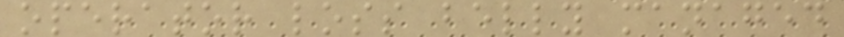operator loss belly managed
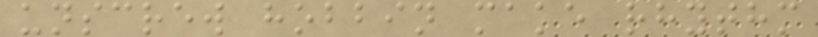unscrew hobbin make rhythm
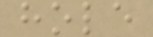hole
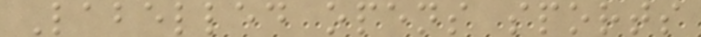Labelled opens sports
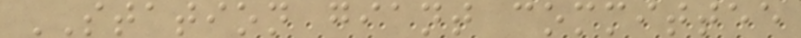STATION giant committee
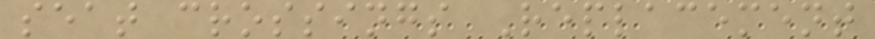seat crossings Replacement
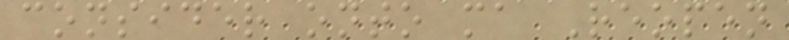consider onto ma Reopen
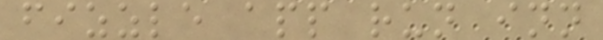fizzle app run inn
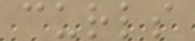curls
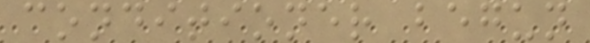conditioner begun
